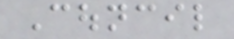Council
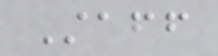Staff
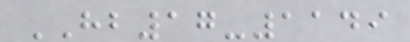HB17-1149
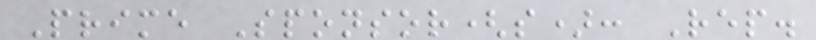Prime Sponsor(s): Rep.
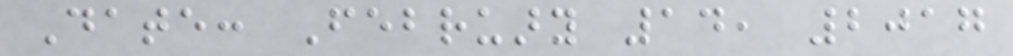Date: February 14, 2017
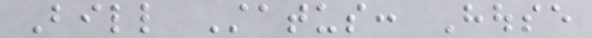Bill Status: House
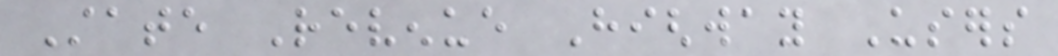State Revenue Highway Users
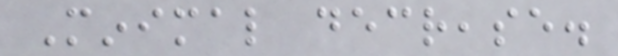Minimal decrease.
